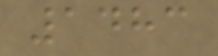1483
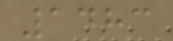1483
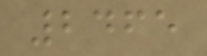2465
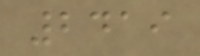2419
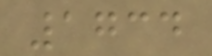1734
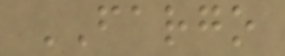FARGO
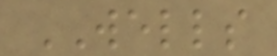WELLS
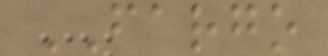FARGO
